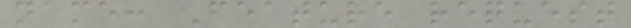name: Feature request
